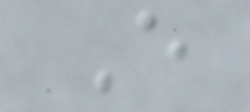E
